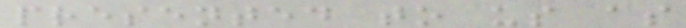presented to us as
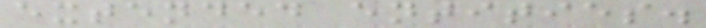extended entities.
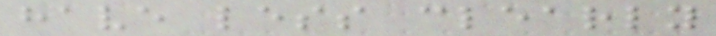have less clearly
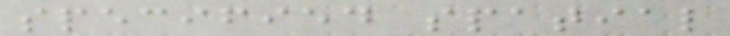specified spatial
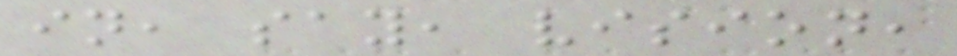in, say, vision,
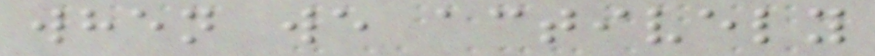when we actively
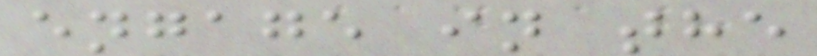engage in the
